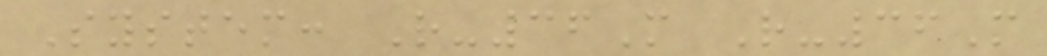System: R-36M R-36M
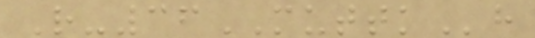R-36MUTTKh
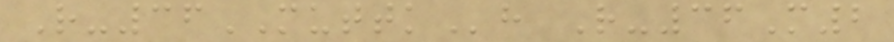R-36MUTTKh R-36M2
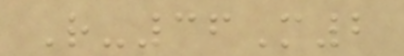R-36M2
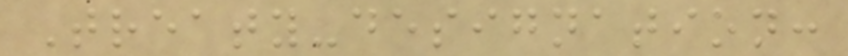Treaty-designation:
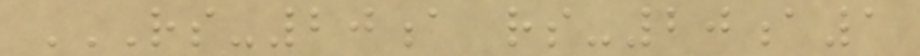RS-20A RS-20A1
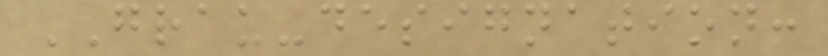GRAU-designation:
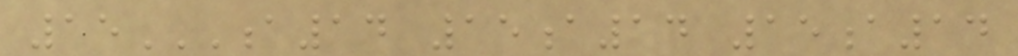15A14 15A14 15A14
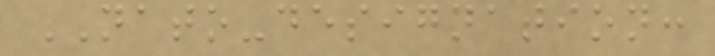NATO-designation:
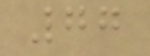77
